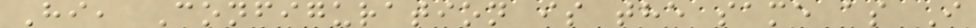Hi, Configuration is the same as I
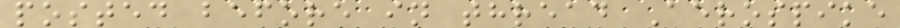posted before in thread Aerospike
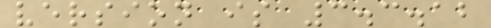version is 3.3.12
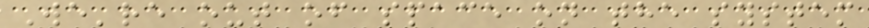We're out of space on the system
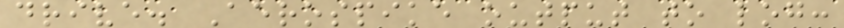drive. Aerospike output to log:
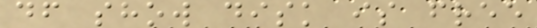df show disk is free
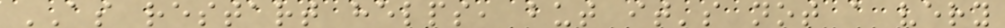AS restart helps, but it's not a very
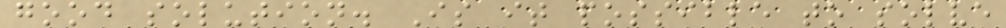good solution. Is it possible to solve
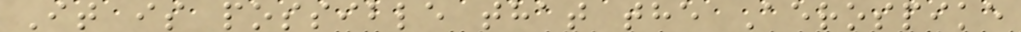It is possible that the Aerospike
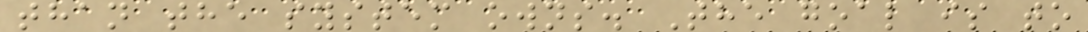than the system owns. The goal is to
